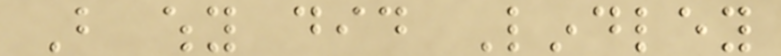But why did Lindley
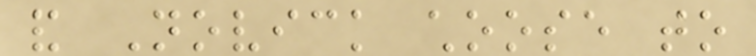and Novick choose to
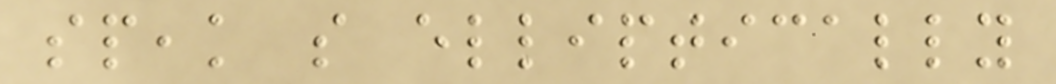speak so elliptically
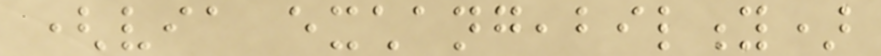(via exchangeability)
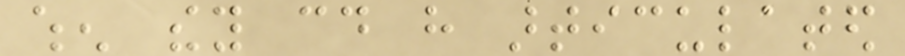when they could have articulated
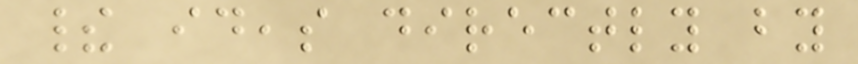their ideas directly by
